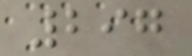297
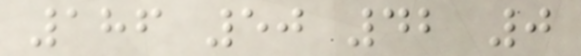186 50 42 0
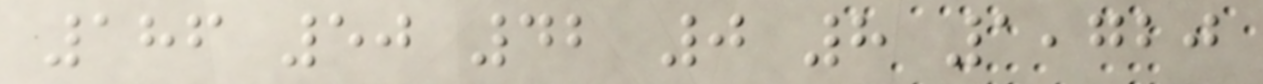186 50 42 0 8 1,720
